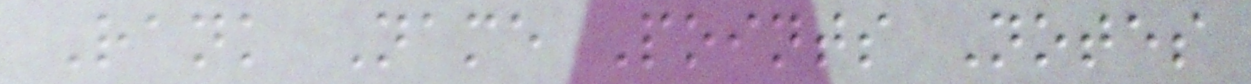Rank Name Points Notes
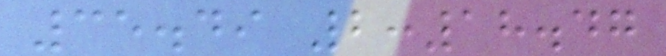35.49 2:18.47
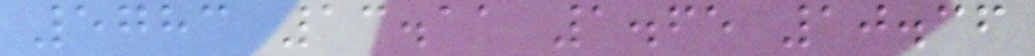5783 13.11 1.65 10.36
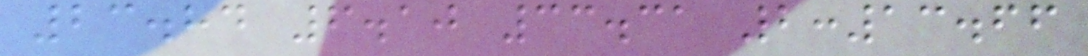23.84 6.10 33.31 2:13.66
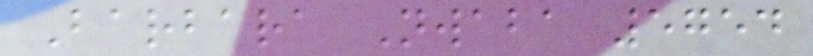Barbara Nwaba 5754
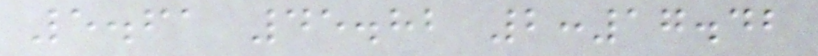5.61 45.82 2:17.42
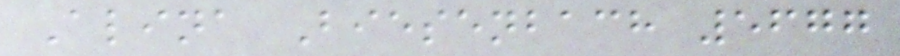Alina Biesenbach 5677
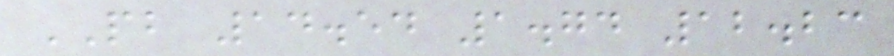PB 14.54 1.74 12.23
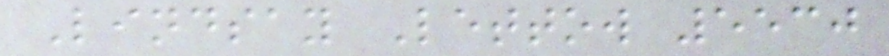Lindsay Lettow 5530
